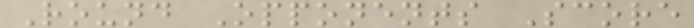Round Opponents Score
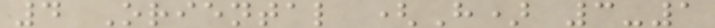4 Oriental (H) 3-1
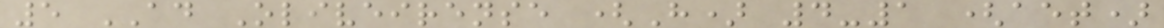5 AD Oliveirense (H) 4-1 (aet)
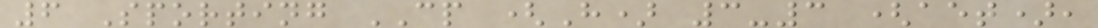6 Sporting CP (H) 3-3 (aet),
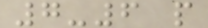7-6 p
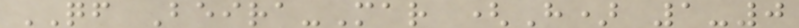QF Beira-Mar (H) 1-0
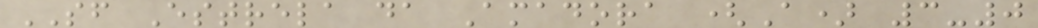SF Estrela da Amadora (A) 3-0
